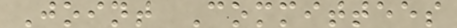Joint Committees
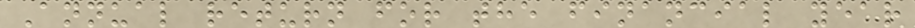Annual return for the financial year
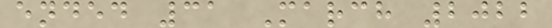ended 31 March 2022
